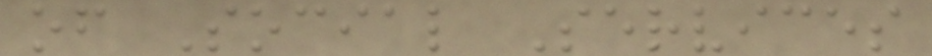of Social Services
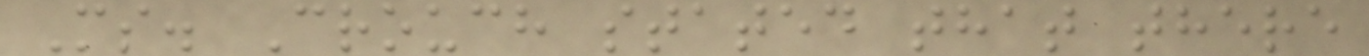Ms. Crouch stated that there
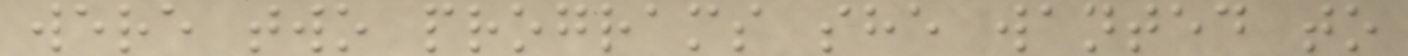were two programs she wanted to
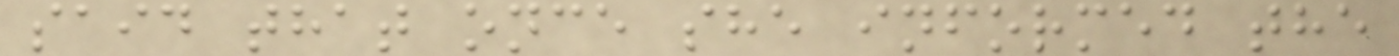said that once she informed the
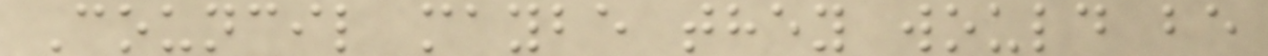Council maybe they would be
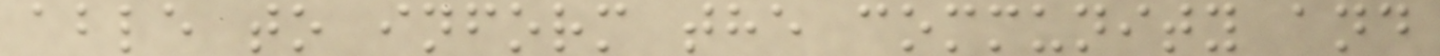able to inform the community and
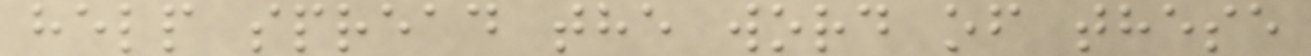help spread the word of these
